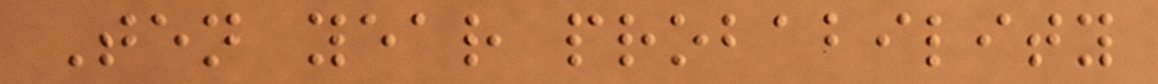Ten year probability
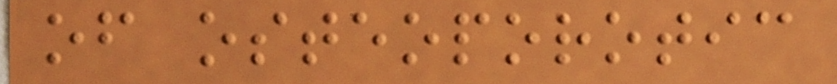of osteoporotic
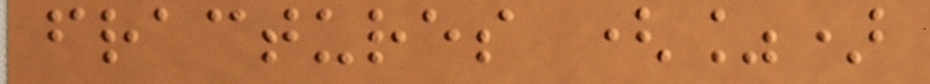fractures (%)
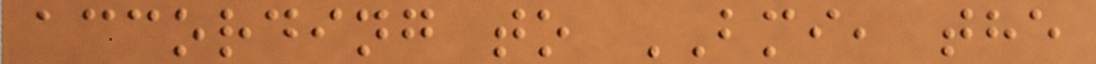according to BMI, the
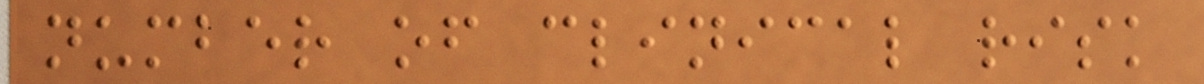number of clinical risk
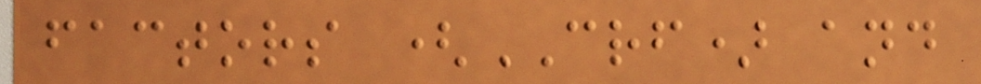factors (CRF) and
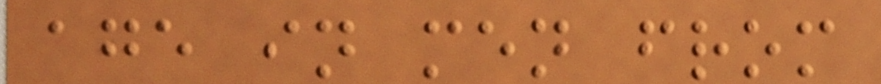age in men from
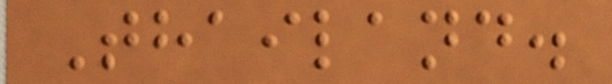Thailand.
